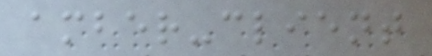amber-client
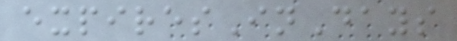expiresInDays
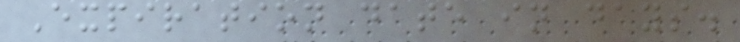Expiration date in days.
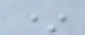*
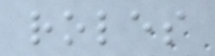roles
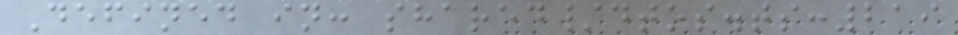Defined in: shared/dtos.ts:219
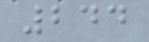244
